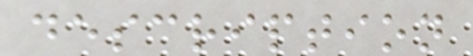description
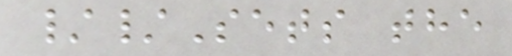//Sets the
